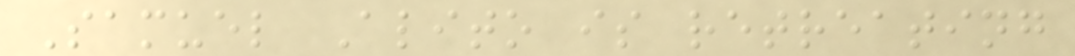Samuel Alito is retreating
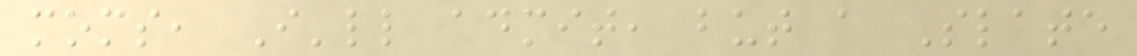moms, I'll admit, but a Slate
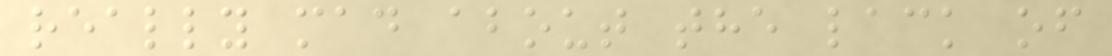really mad about the lack of
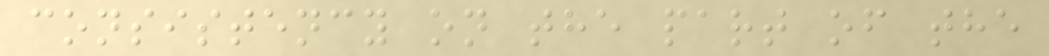consistency on the part of the
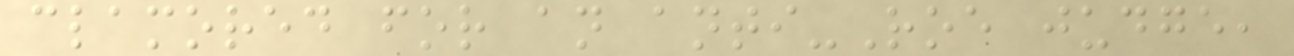clamored for an anti-Roe judge,
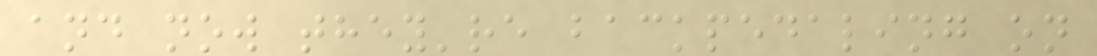and now they're backpedaling on
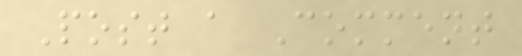Post a Comment
